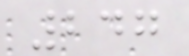247
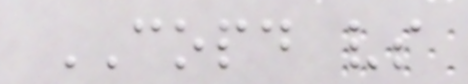COPD vs
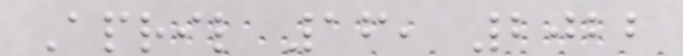April 16, 2022
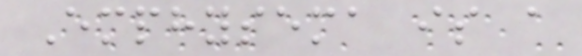Emphysema is a
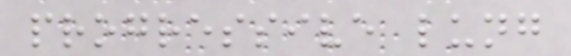progressive lung
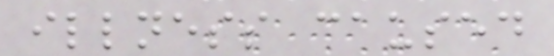illness caused
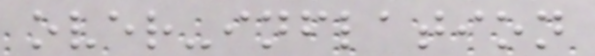over-inflation
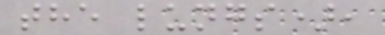the lungs),
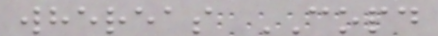whereas COPD
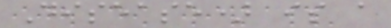Disease) is a
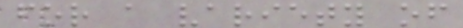for a variety of
